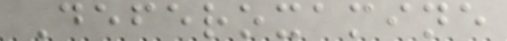Deferoxamine
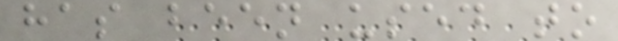has been used to
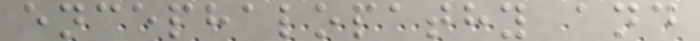encephalopathy and
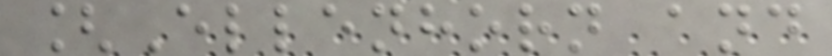[Ellenhorn and
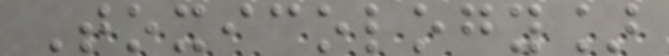Toxicology]
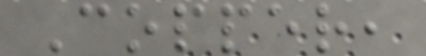Copper,
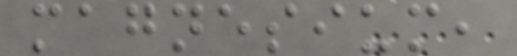magnesium,
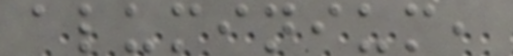aluminium,
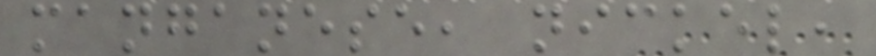manganese, nickel,
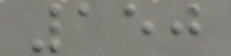150
